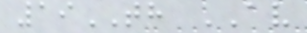19TH AV
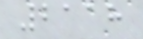2118
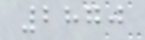2870
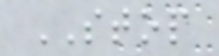STOP
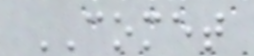COMET
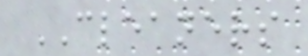CLEANERS
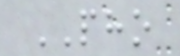PHO
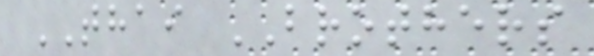THAI BROTHERS
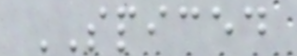SPICED
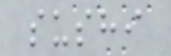sushi
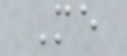Me
